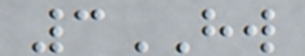3HW
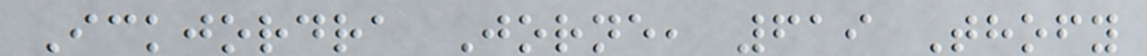Ickjordra Jorne, 619 Thofy
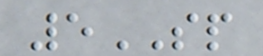5SP
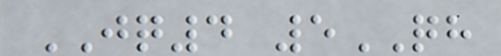JQ4 5QH
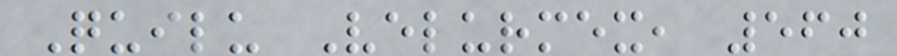Quilu Velurmex, 560
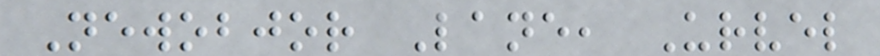Newobjor Lane, Urvel
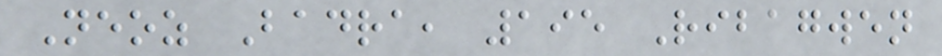Neoz Badra, 195 Ribagwen
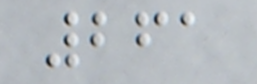261
